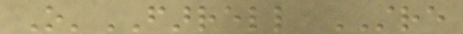O'FARRELL STRE
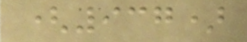(937)
